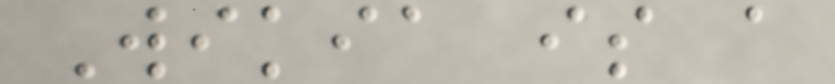Wikia is a
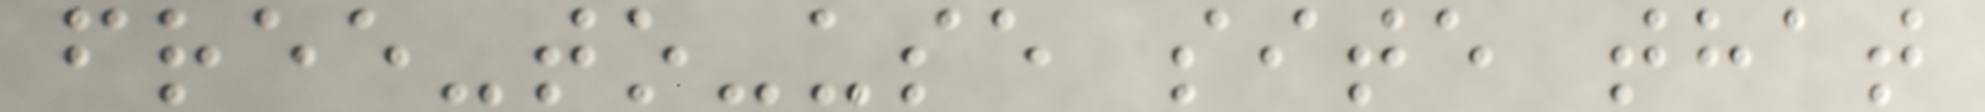free-to-use site that
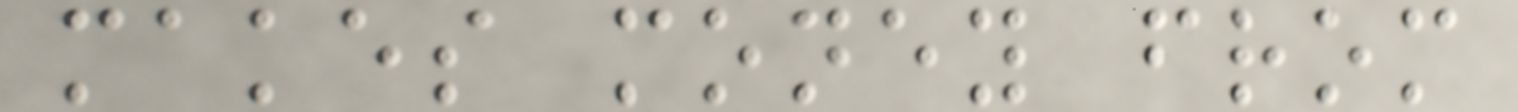makes money from
